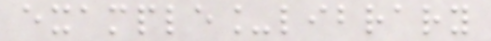example_library
